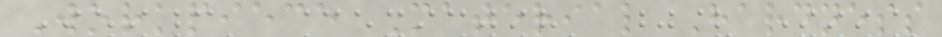Workpiece Material Hardness
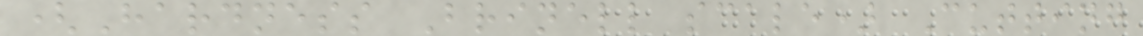(Hardness Brinell scale) Cutting
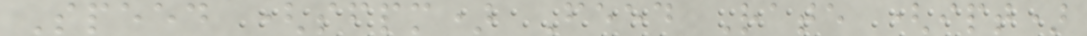Speed (sfpm) Feed Rate (ipt)
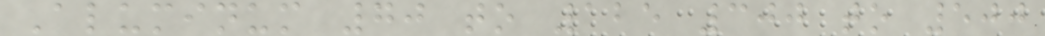Aluminum 70 to 125 300 to 500
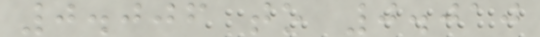0.006 to 0.010
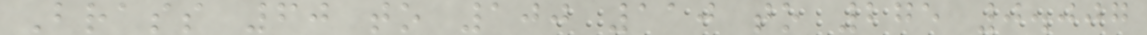Brass 60 to 100 110 to 275 0.007
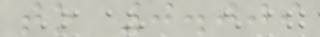to 0.009
